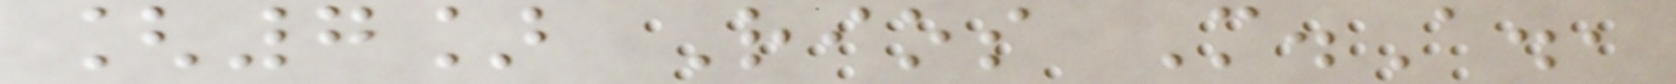[7] Rios M.A.,
